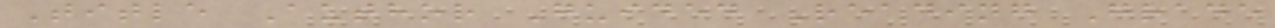Title Author Guided Reading Grade
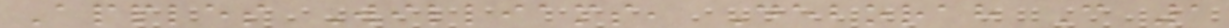Apples Williams, Deborah C 1
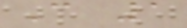C 1
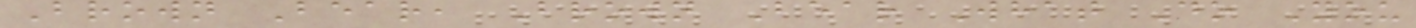Brown Bear, Brown Bear What Do You
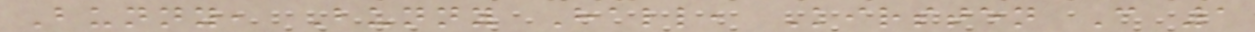Bunny, Bunny Hall, Kirsten C 1
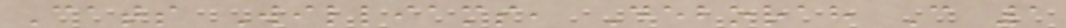Cats Williams, Deborah C 1
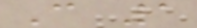C 1
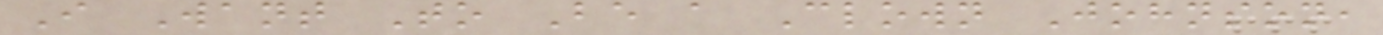I Want To Be a Clown Johnson,
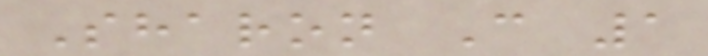Sharon C 1
